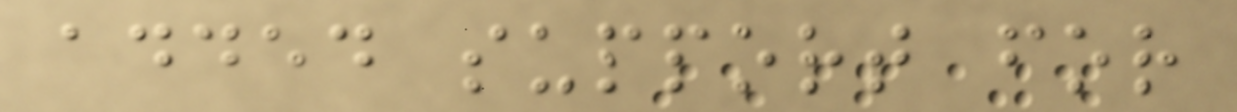added support for
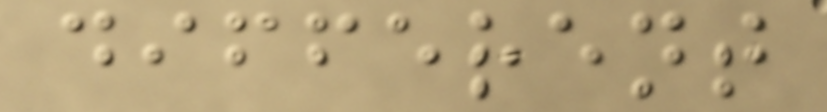different
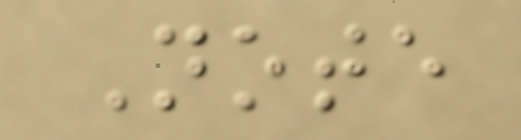Note
